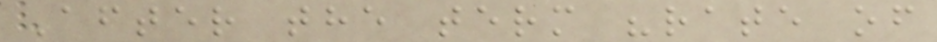After the term "rate of
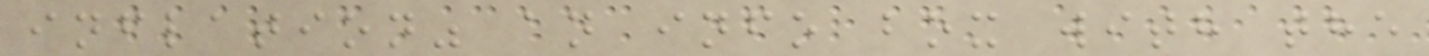inflation" an info box with the
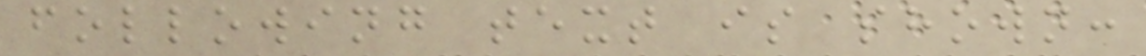following text is shown:
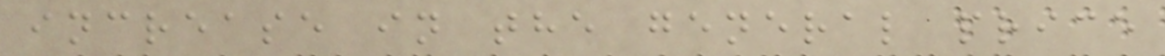increase in the general price
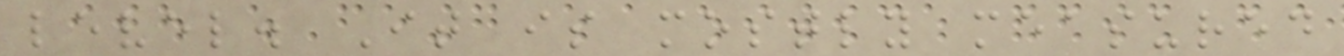level. It is mostly measured
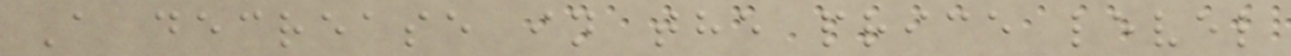A decrease in the price level
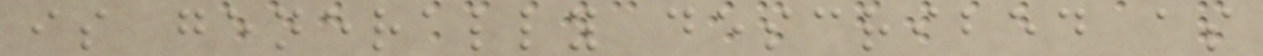is generally described as
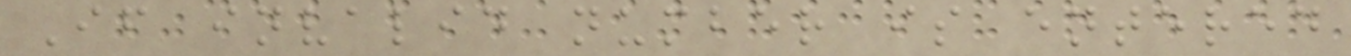If invalid number is entered
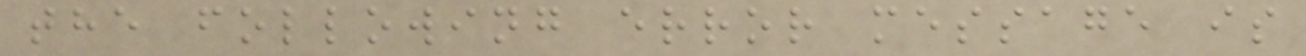the following error message is
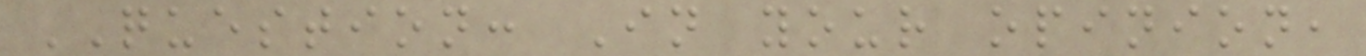QUESTION: In your opinion,
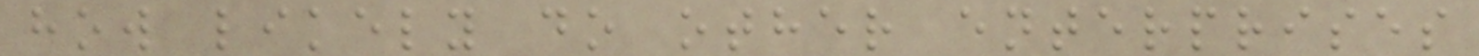how likely do other enterprises
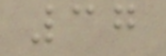37
